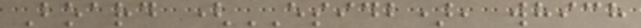Board (ESIDB), which
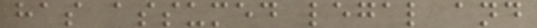has assumed legal and
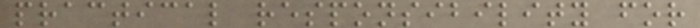practical responsibility for
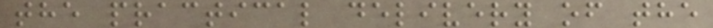the practical delivery of the
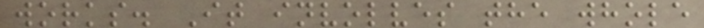works. It involves the whole
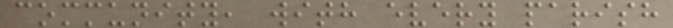community, with every parish
